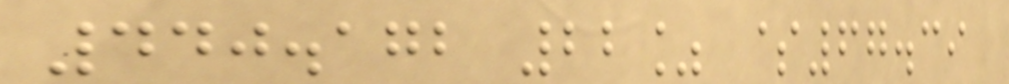440.172 22% $67.39
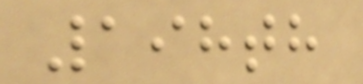198th
